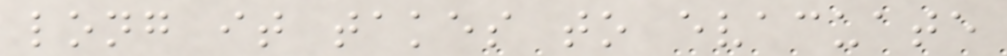long it takes to evacuate
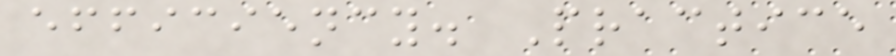efficiency. Practice
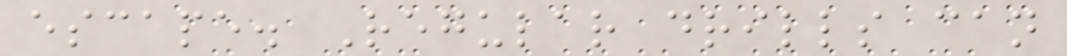escape. Regular drills can
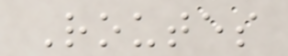Routes
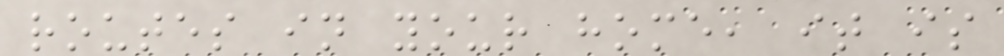routes in your home, it is
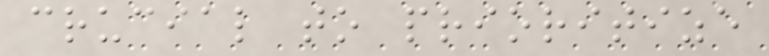crucial to prioritize
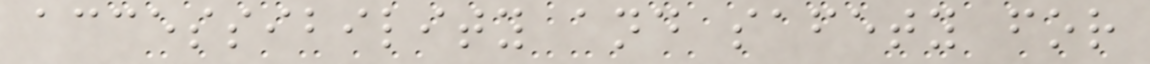accessibility and safety for
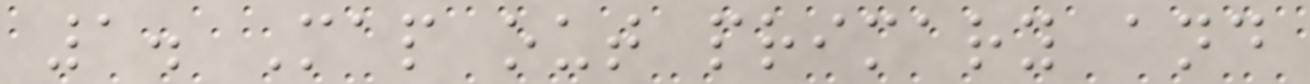1. Map out primary and
